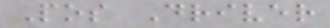Pos Driver
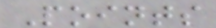Points
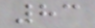83
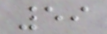59
